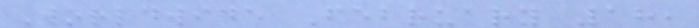Worldwide February 18,
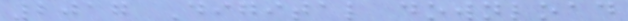2017 Digital download
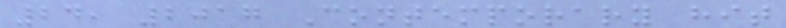24, 2017 Contemporary hit
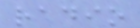radio
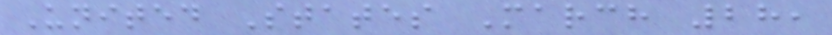United States March 28,
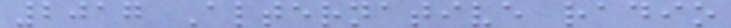2017 Alternative radio
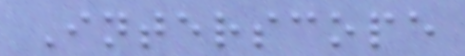Interscope
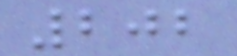202
